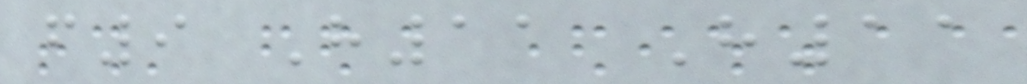f9 H11 H11
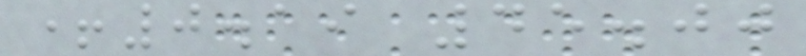+0.19 45.00
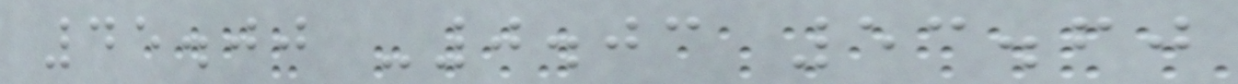45.00 -0.03 53.60
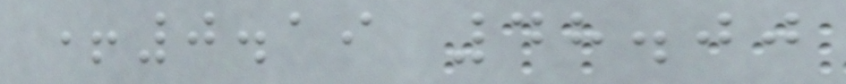+0.19 48.00
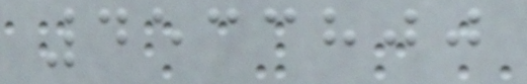4533800
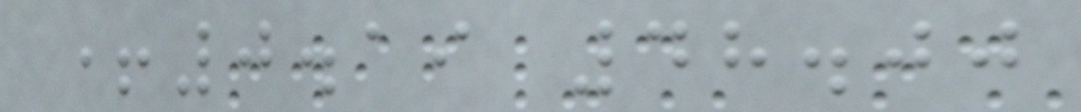+0.19 48.00
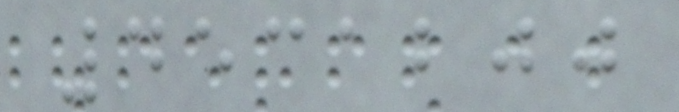4531200
